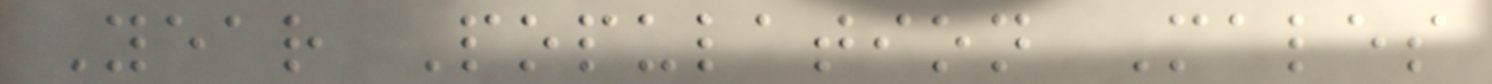Year Population Males
